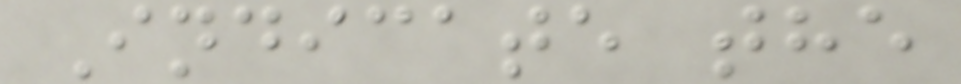Indicate the
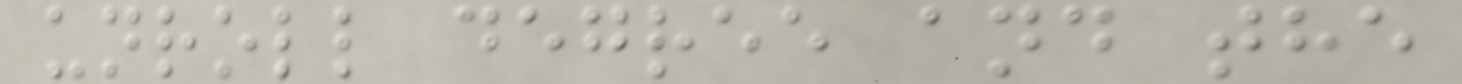unroll degree and the
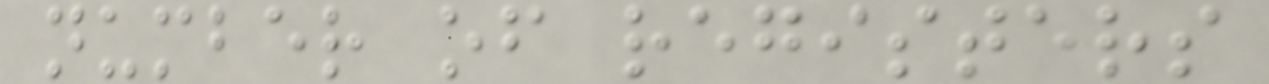number of registers
